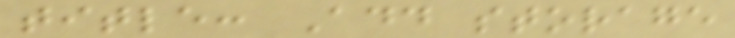title: Add storage
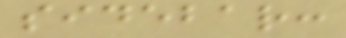sidebar:
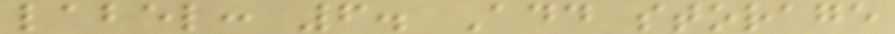label: 6. Add storage
